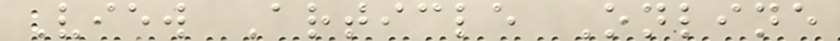View Article Online
